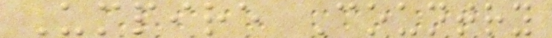Umpire Country
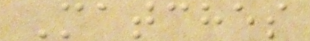Matches
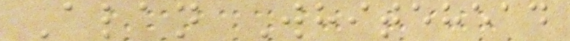Alan Whitehead
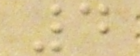4
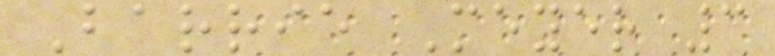Barrie Meyer 3
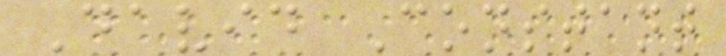David Constant
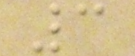3
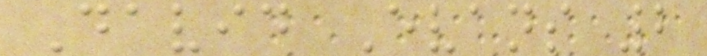David Evans 2
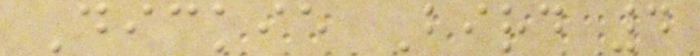Dickie Bird 4
